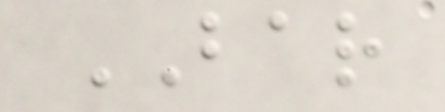BAR
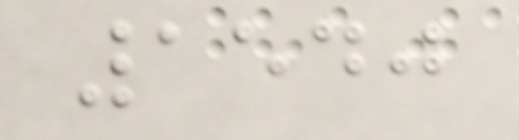1540
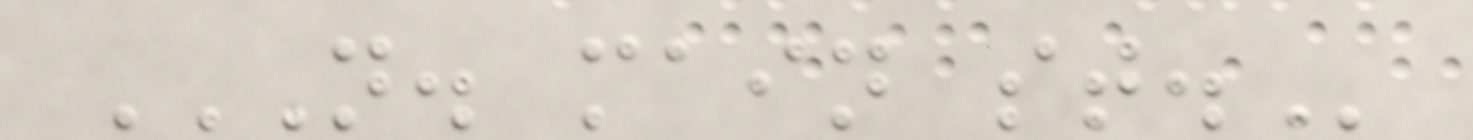N. MAIN ST.
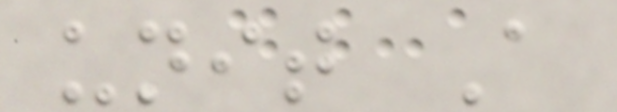unit A
